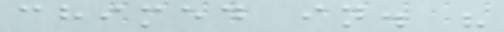chimed in. "
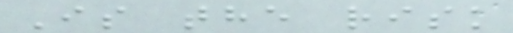Is the risk
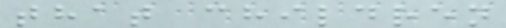that children
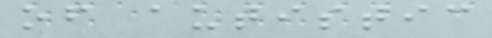of autistic
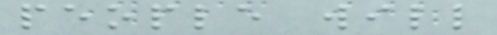people will
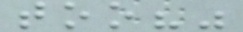too?"
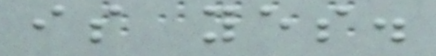is yes.
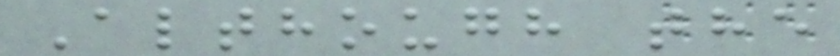Although the
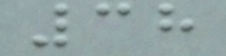38
